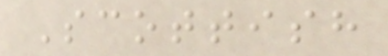Scottish
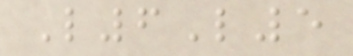L6L5
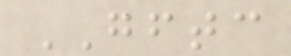GFTC
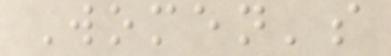Women's
